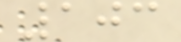103
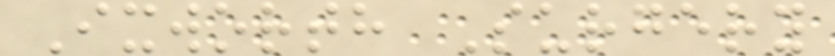Ixworth Surgery
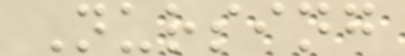Nursing
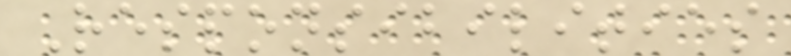Responsibilities
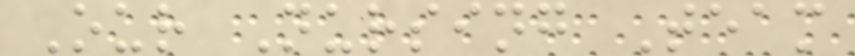Our Nursing Team
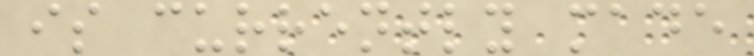is currently made
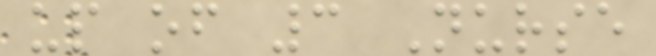up of 3 Nurse
